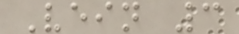Vein 3
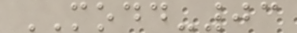MODD-03
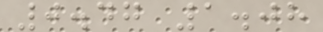0.47 1.08
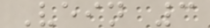Vein 3
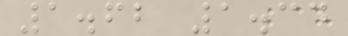1.62 1.34
